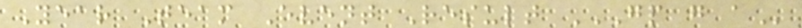Year Team Event Result GP G A
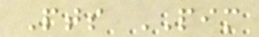Pts PIM
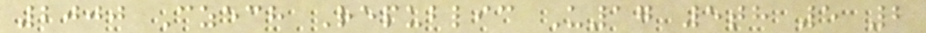2000 Czech Republic U17 5th 5 2
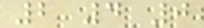2 4 0
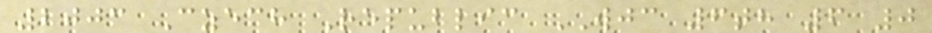2003 Czech Republic WJC 6th 6 0
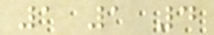1 1 4
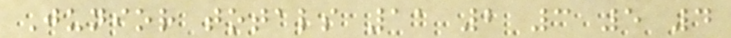Junior totals 11 2 3 5 4
